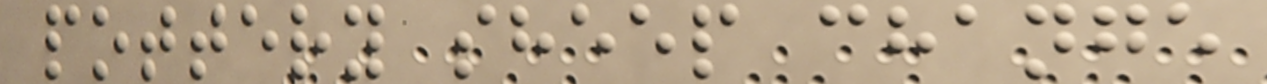pottery sheep change
